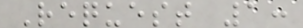Request 1:
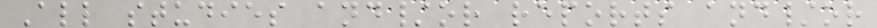All studies and/or reports and/or
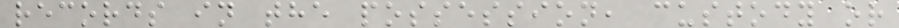records in the possession, custody or
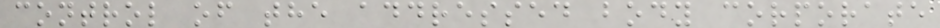control of the addressed body corporate
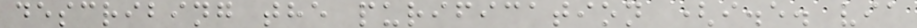describing the purification (i.e. via
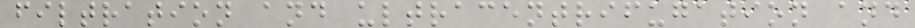filtration and ultracentrifugation and
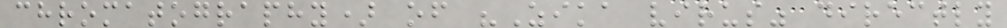chromatography) of "Zika virus" directly
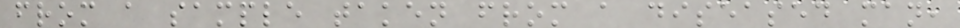from a sample taken from a diseased man,
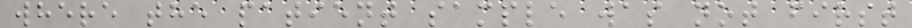where the patient sample was not first
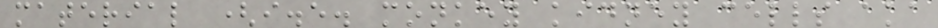material (i.e. monkey kidney cells aka
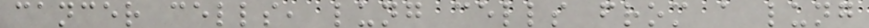cancer cells, lung cells from a lung
